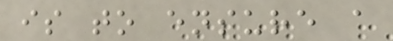is to ensure a
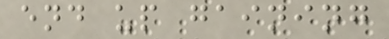end up gaining
